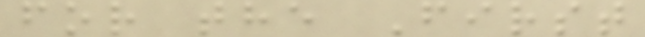for the First
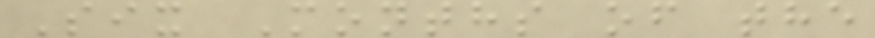Six Months of the
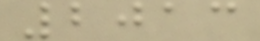2013
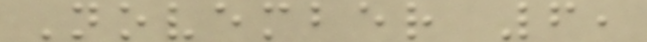November 6,
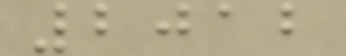2012
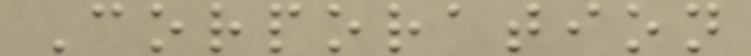Corporation
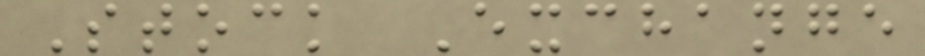Stock Exchange
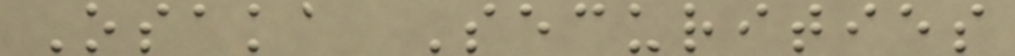Osaka Securities
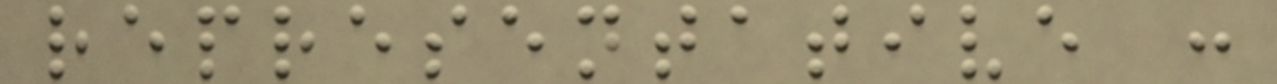representative :
